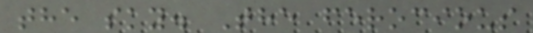the sky. The ferocious
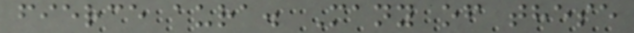fierce aura. Many of these
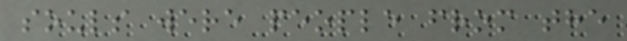souls were people from the
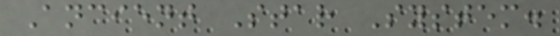Ancient Star System.
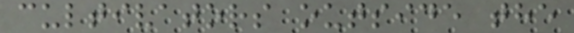cultivators outside the
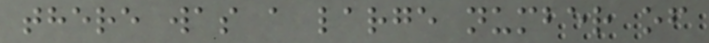there was a large number of
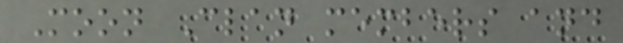Moon Clan members and
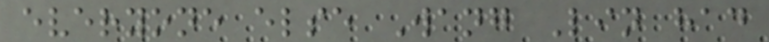everyone else Wang Lin had
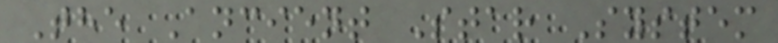The Ancient Star System
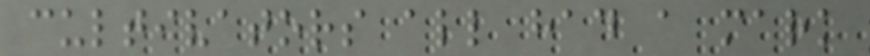cultivators all had a mark
